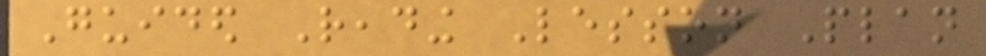Guided Reading Lesson Plan
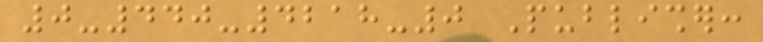0-440-4218-0 Publisher:
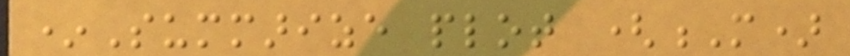*Summarize plot (M)
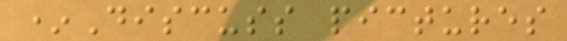*Discuss pictures
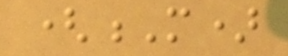(M)
